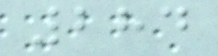284
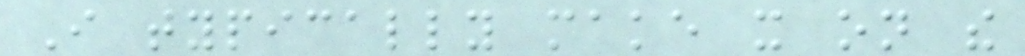I typically make it on the
